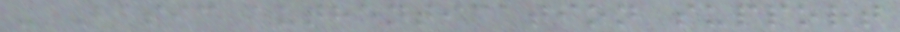- Basic authentication support
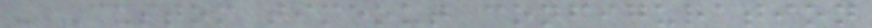- Custom timeout configuration
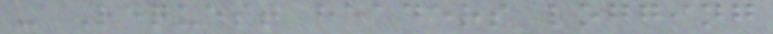- Request headers logging
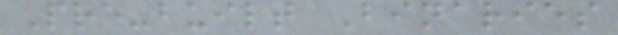Pre-built Binaries
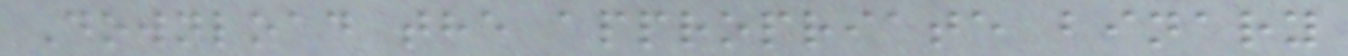Download the appropriate binary
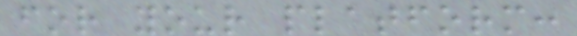for your platform:
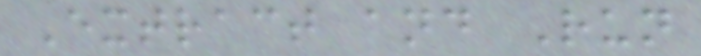Extract and Run
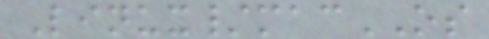Linux/macOS
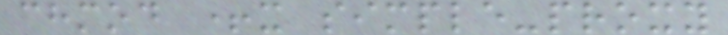chmod +x simple-proxy
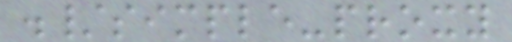./simple-proxy
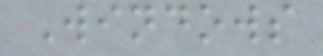Windows
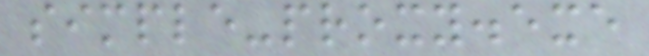simple-proxy.exe
